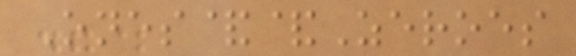Ones&&Zeroes
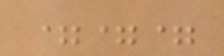===
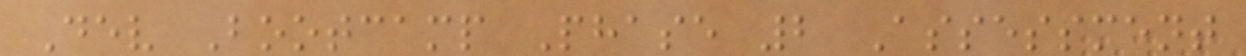Dev Bootcamp Phase 2 Assessment
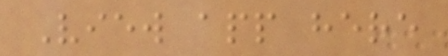View app here
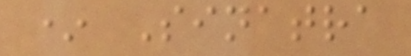* Sinatra
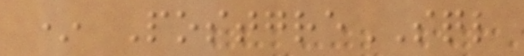* PostgreSQL
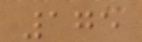175
